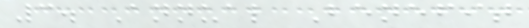3. Annual Benefit
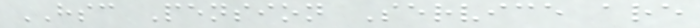HSC Pension Service are
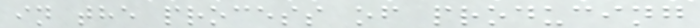in the process of producing
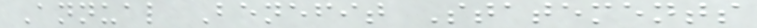Annual Benefit Statements
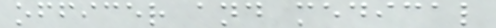officer and medical
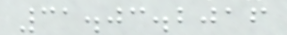31.03.2016
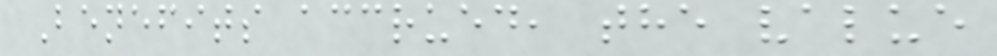Benefits accrued, the value
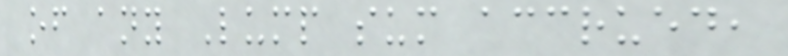of any Lump sum accrued,
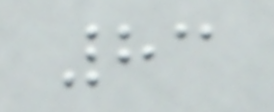83
